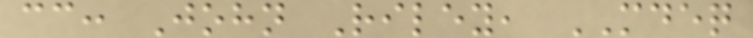cc: John Riley, MDEQ
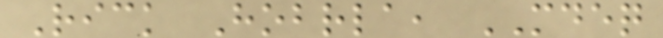Rick Hobrla, MDEQ
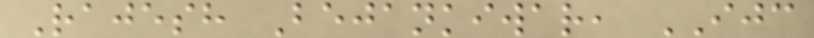Rajesh Bejankiwar, IJC
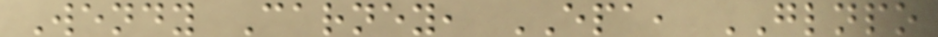Wendy Carney, EPA, GLNPO
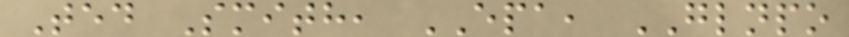Ted Smith, EPA, GLNPO
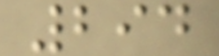294
